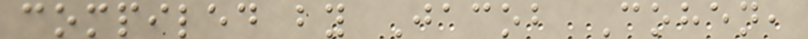compiled by Jacob Cohen,
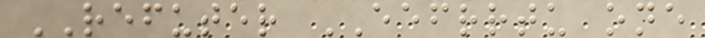REFUTER EEFRRTU one
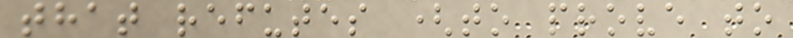that refutes (to prove to
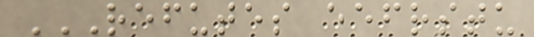REFUTES EEFRSTU
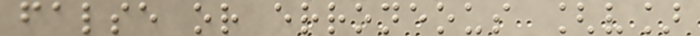false or erroneous [v]
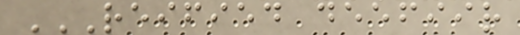REIFIED DEEFIIR
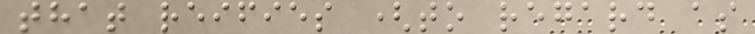that reifies (to regard as
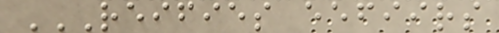REIFIES EEFIIRS
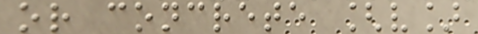or concrete [v]
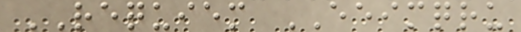REQUIEM EEIMQRU
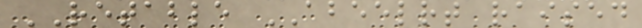RETABLE ABEELRT raised
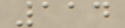114
